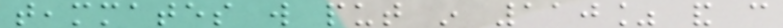teammates will put in 110% and can
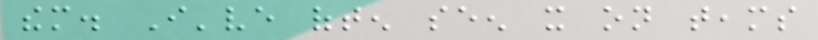them. I've often seen it on teams
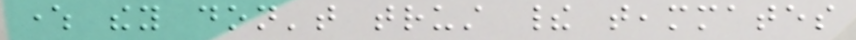where they don't trust their teammates
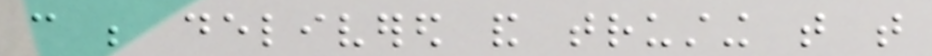can be delivered and trusting that that
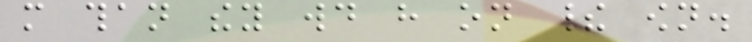more than they would have on their own.
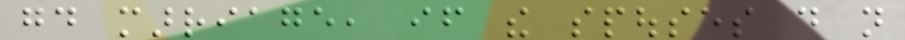good marriage, if the spouses do not
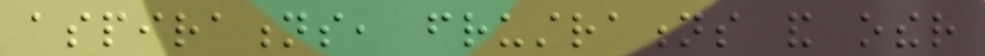aspirations, frustrations and other
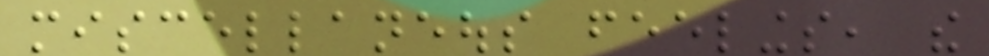miscellaneous feelings, the
